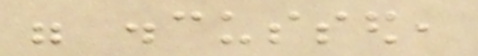were discussed,
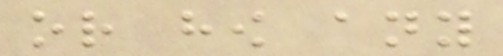or how any
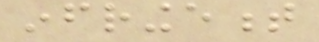infringement
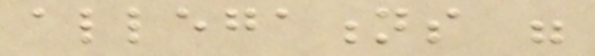allegations were
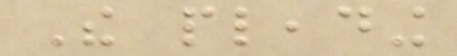The pleading
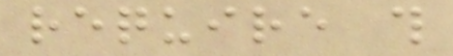require this
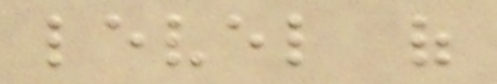level of
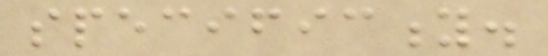specificity.
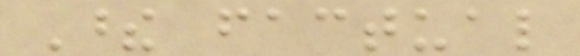These factual
